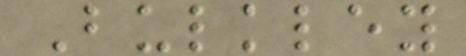Bulkley
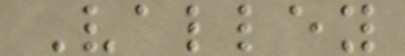Valley
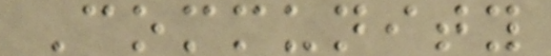Community
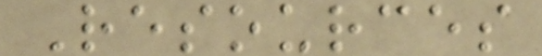Resources
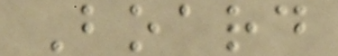Board
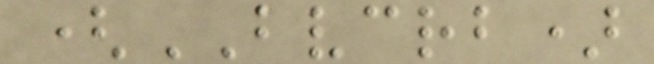(BVCRB)
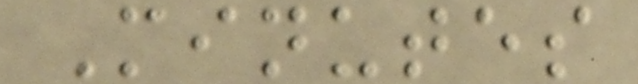Minutes
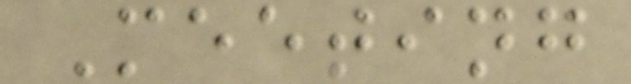Meeting
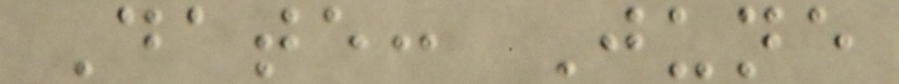Date: June
